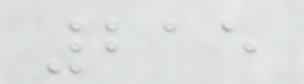215
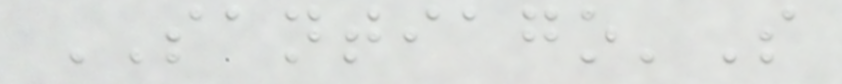SANTIAGO'S
